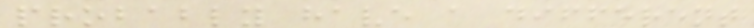probably have a different
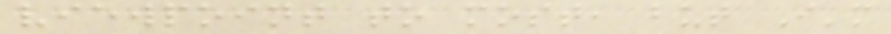viewpoint to most, but I'm
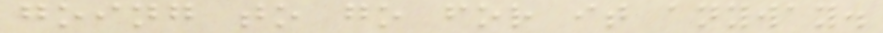going to go for it anyway.
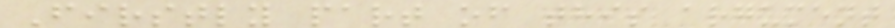Firstly part of this argument
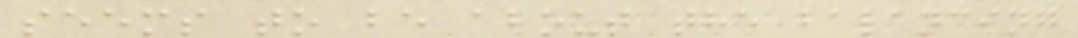seems to be about the balancing
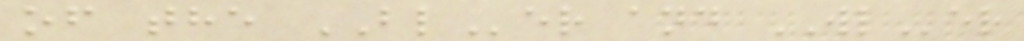of the BLer and WLer
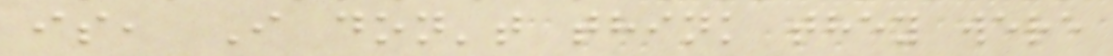is, I don't think they were
